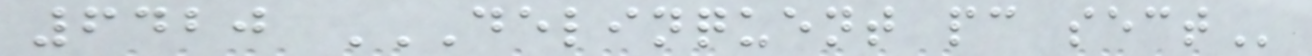6420 DELINQUENT PC SECT
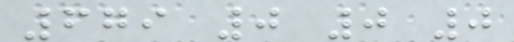679 0 0 0
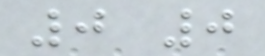0 0
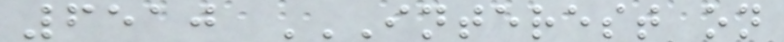6510 INTEREST ON
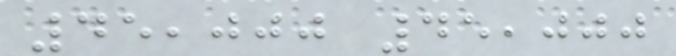45,000 45,000
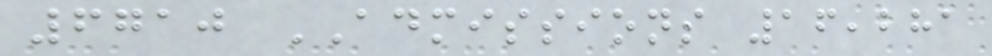6710 ADMISSIONS 16,281
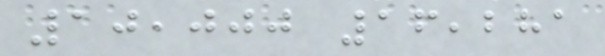10,000 16,281
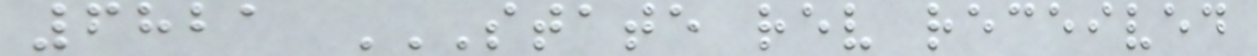6821 STATE REV RECEIVED
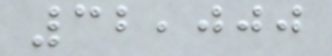32,000
